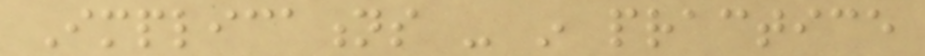Implications - in practice
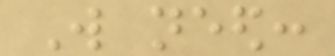Will need:
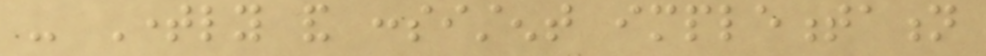- Timely and consistent implementation
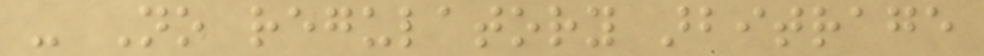- No regulatory arbitrage
